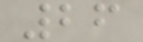26
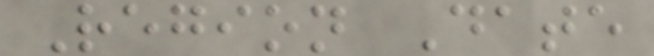Region Date
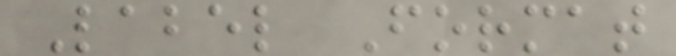Label Format
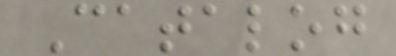Catalog
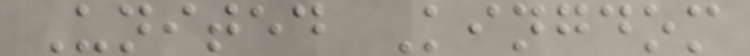United Kingdom
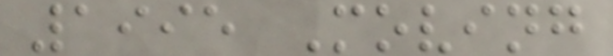1995 Moving
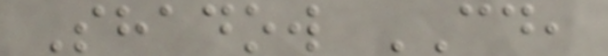Shadow CD,
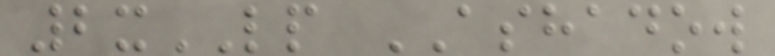2xLP ASHADOW
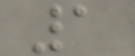1
